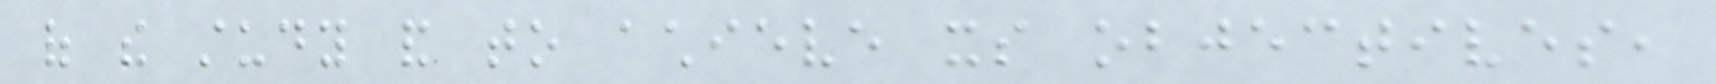of the study and to achieve its objectives,
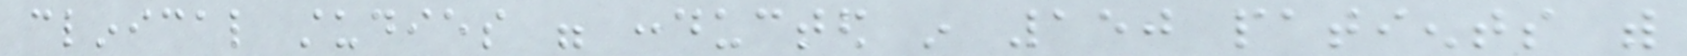clinical studies were conducted in 150 patients with
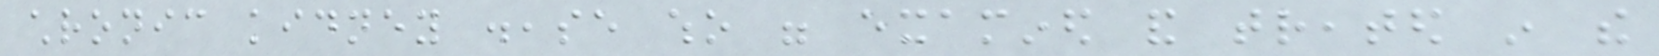chronic kidney disease who were examined and treated in the
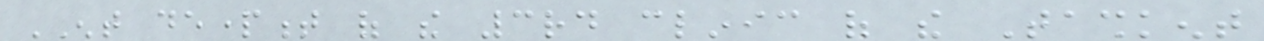ENT department of the 3rd clinic of the Tashkent
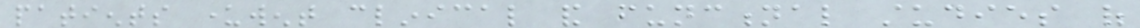patients underwent clinical and functional studies of
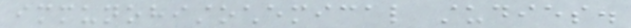immunohistochemical studies.
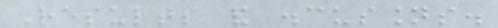Results and discussions.
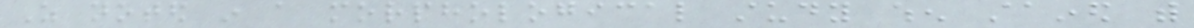As noted in a morphological study when stained with
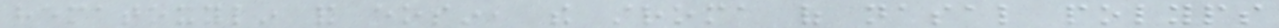hematoxylin and eosin, the stroma of nasal polyps
